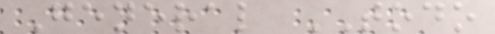General TODO
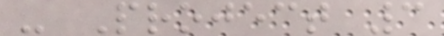- Project 3
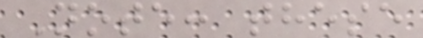Note: these
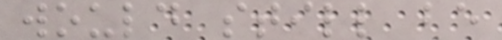would still be
